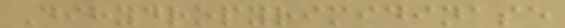Dihydropyrimidinase
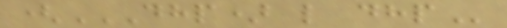(DHP) L DHP
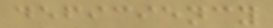deficiency
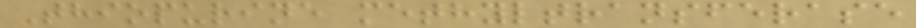Thiopurine methyltransferase
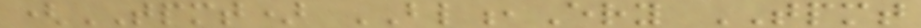(TPMT) BL,Ery TPMT
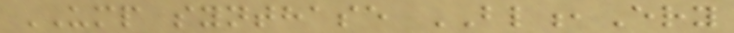UMP synthase BL,Ery
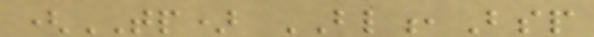(TP) BL,Bsp
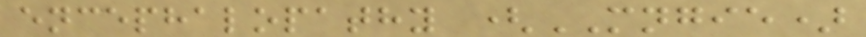encephalopathy (MNGIE)
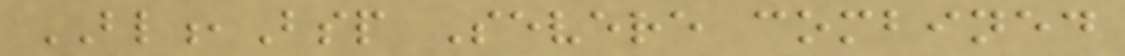BL,Bsp Severe combined
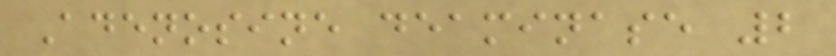Adenosine deaminase 2
